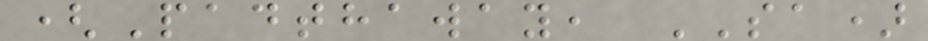(Padthaway, SA)
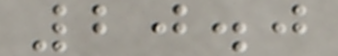20.0
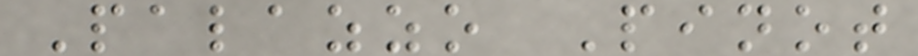Palazzo Pinot
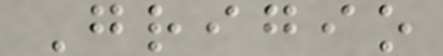Grigio
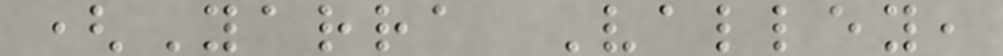(Yarra Valley,
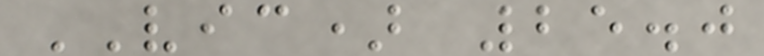VIC) 25.0
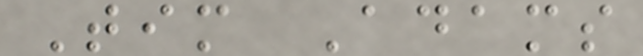Tim Adams
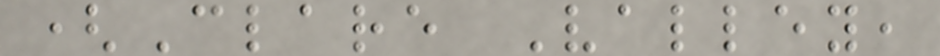(Clare Valley,
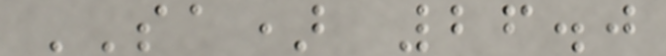SA) 26.0
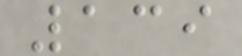139
